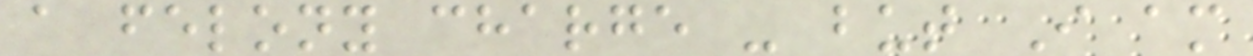a felony charge - but I am
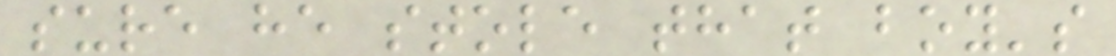sure he stole that boy's
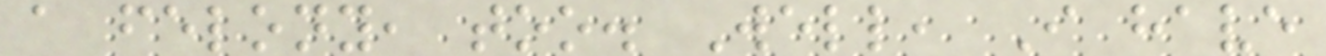a felony, too. Well, I have
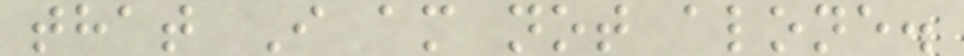that I am not alone.
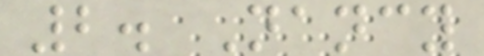2. Nancy
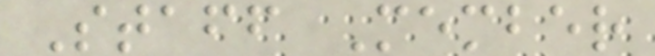Staff Member
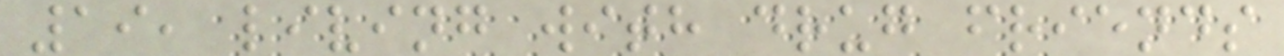19, living with drug friends
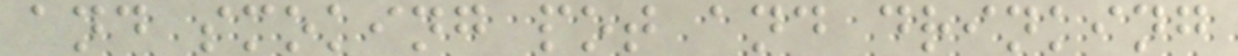and smoking pot and drinking
